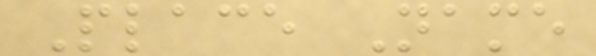Place Name
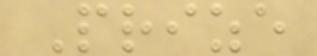Prize
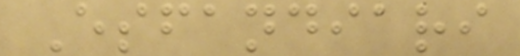Esfandiari
